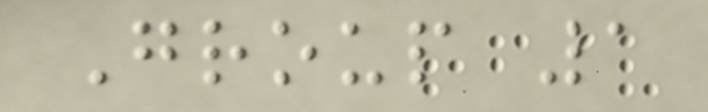Group 1
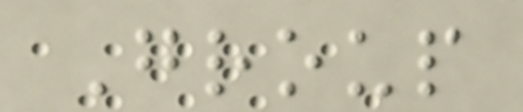Group
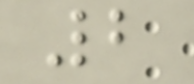2
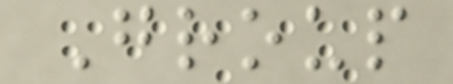Group
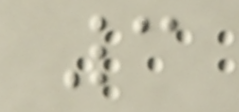3
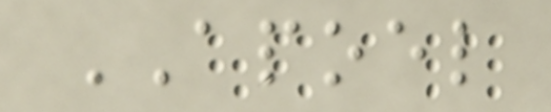APOEL
